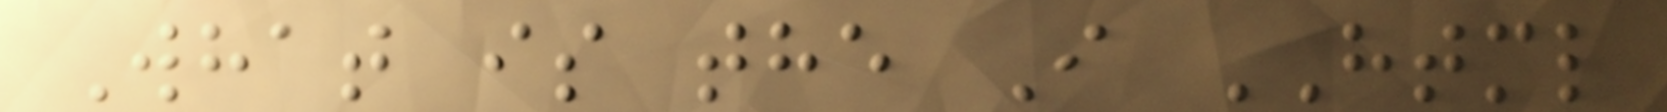What is the I HTML
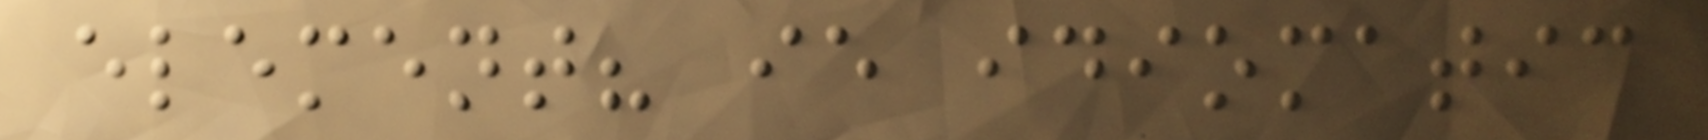element? ie idiomatic
